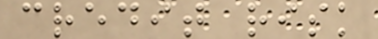credit risk
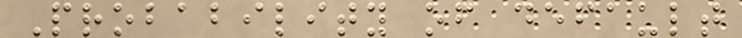Probability of default
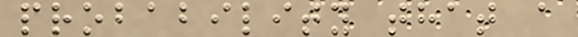probability that a
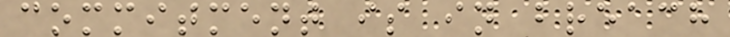commitment is in breach
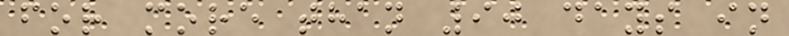for more than 90 days in
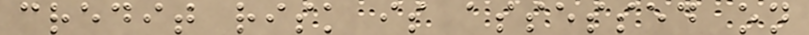credit risk is assessed on
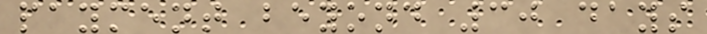payment beyond 30 days
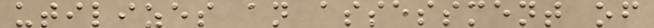utilizes an assessment of
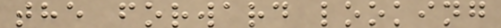the forward looking
